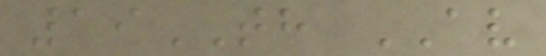19TH AV
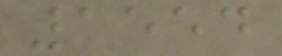1554
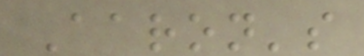Aaron's
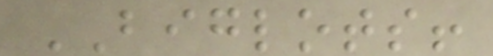BIGLOTS!
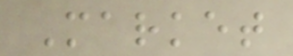Market
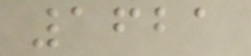1621
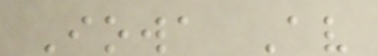Iowa Av
